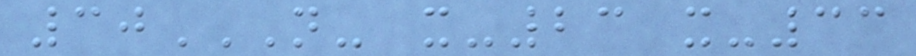30N- X-23 X-33
